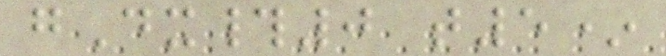gDx#0 t5*
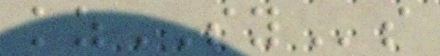kzSYs
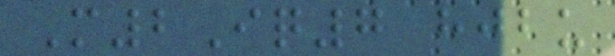M2Iq7 hjbu
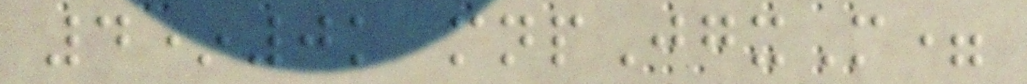4*0k mnpJgxM=
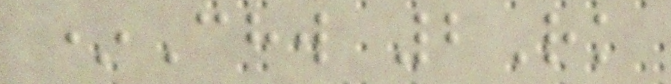*Chw 2Rk
